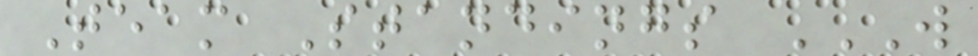Team Standings W
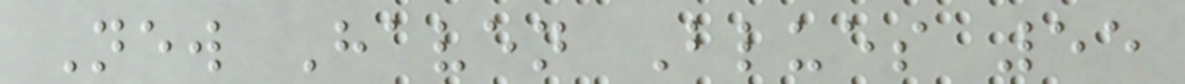New Haven Blues 55
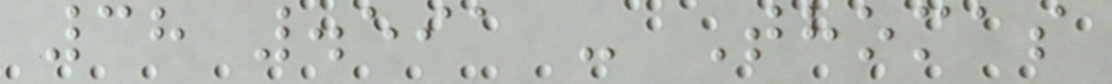38 .591 - Thomas
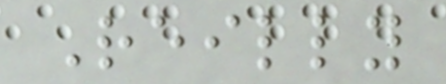Reilly
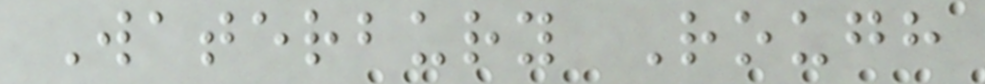Waterbury Rough
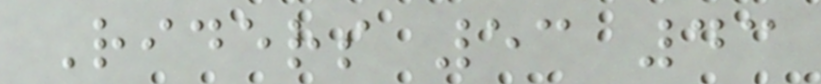Riders 53 43
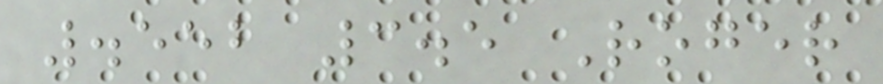.552 3.5 Roger
